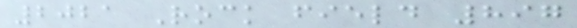2021 Rock field 897
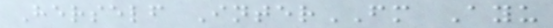Herself InterFM Ayu
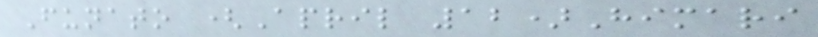Funato (April 12)Himari
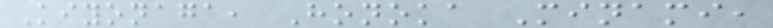Kiyonaga, Honoka Minami,
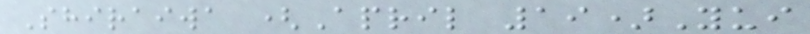Shiraiwa (April 19)Yui
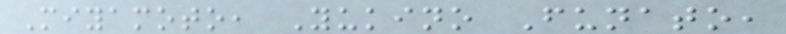Miyamoto, Yukino Funato,
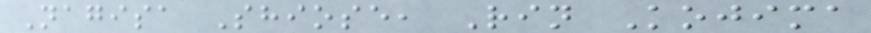Nagisa Shiose, Rin Kojima
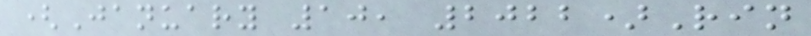(January 10, 2022)Rin
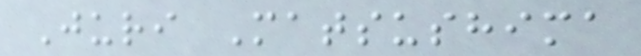Juri Matsushima
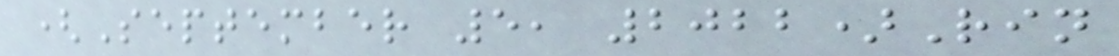(September 5, 2022)Rin
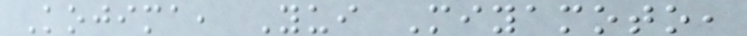Kojima, Yui Miyamoto,
